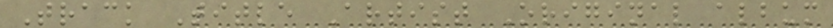Track Title Artist Original album
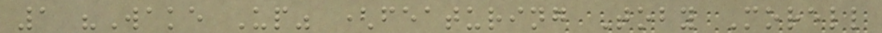1 "Wake Up" (featuring Toby Morell
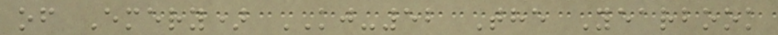of Emery) KJ-52 The Yearbook
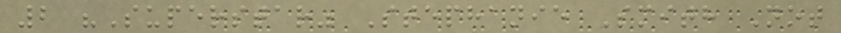2 "Superstar" Stephanie Smith Not
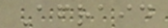Afraid
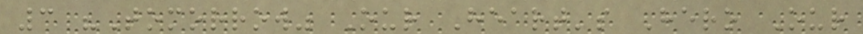3 "Tomorrow" Our Heart's Hero Our
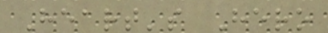Heart's Hero
